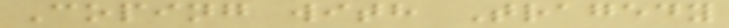Coping with Tragedy
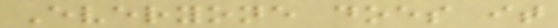Everyone does it
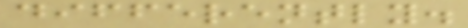differently.
